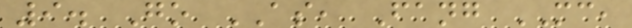9. Go AS, Fang MC,
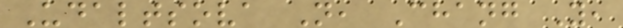Udaltsova N, Chang Y,
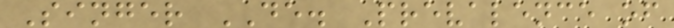Singer DE. Prevalence of
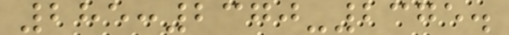285:2370-2375.
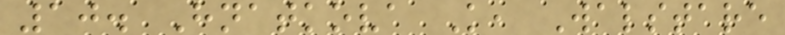10. Hnatkova K, Walstare
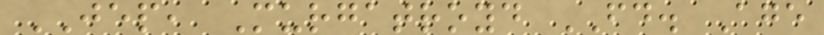JEP, Murgatroyd FD. Age
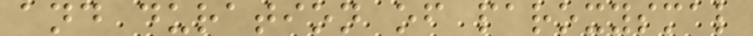and duration of paroxysmal
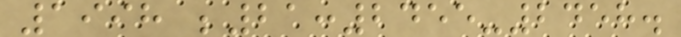1998 ;21:2455-2458.
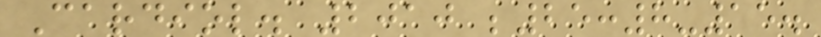Cardiol. 2010 ;25:8-15.
